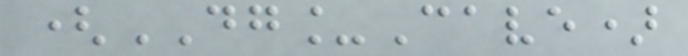(DG_Cave)
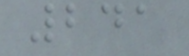241
